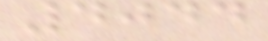4044
